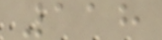118
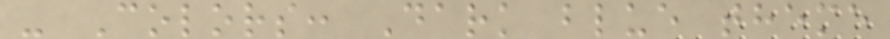- Colors: Dark blue theme
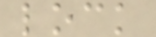lock
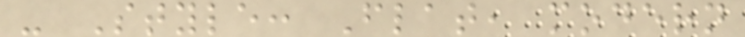- Style: Flat, modern
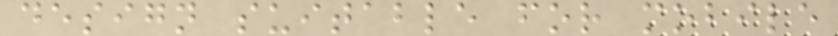design suitable for mobile
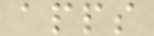apps
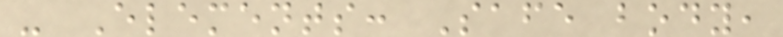- Elements: Safe body,
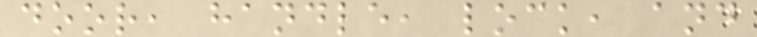door, handle, lock, and
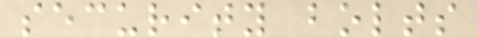security bolts
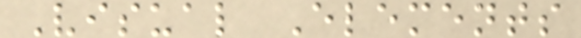Visual Elements
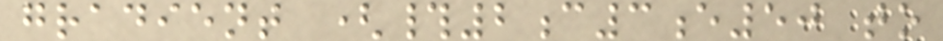gradient (#2c3e50 to
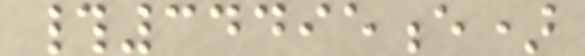#34495e)
